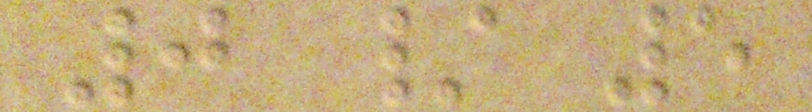0 / 5
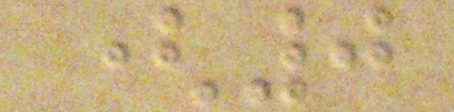(0
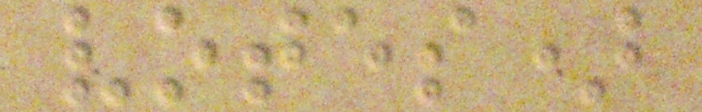votes)
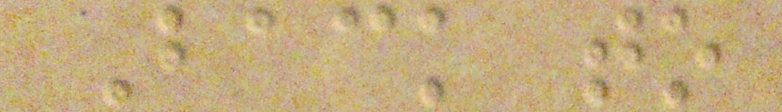Back to
